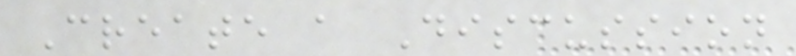Create a Discussion
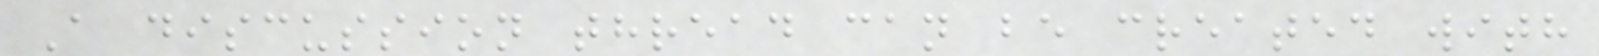A discussion thread can be created with
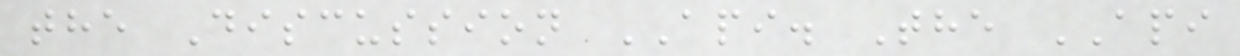the Discussion API. The API
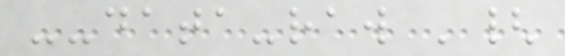--data-raw '{
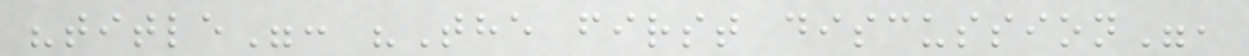"title": "The first discussion",
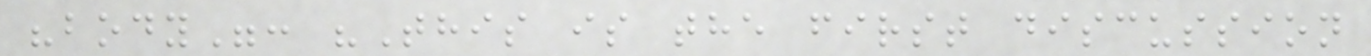"body": "This is the first discussion
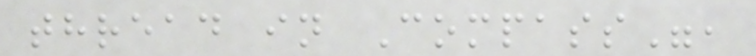thread in Compass",
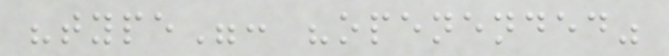"type": "openended"
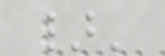}'
